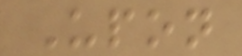Upon
